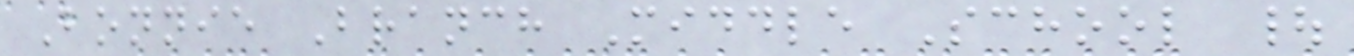Bonnie Branch Middle School |
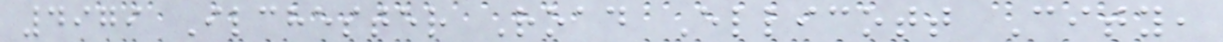4979 Ilchester Road Ellicott City,
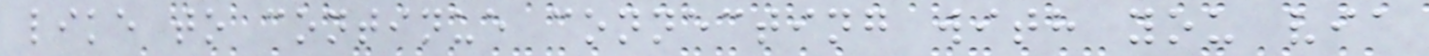like to continue connecting with you via
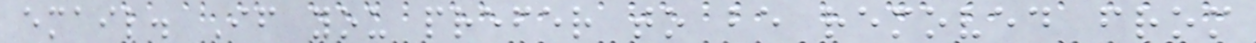email. If you prefer to be removed from
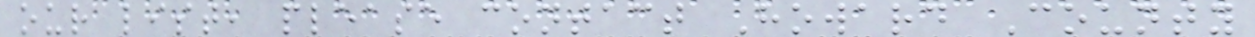our list, please contact Howard County
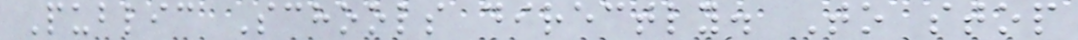Public Schools directly. To stop
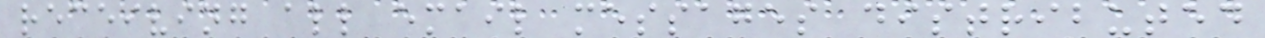receiving all email messages distributed
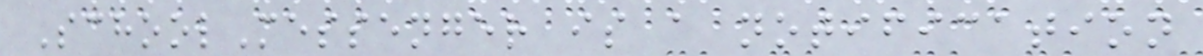SchoolMessenger is a notification
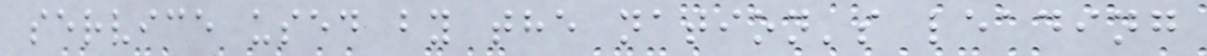service used by the nation's leading
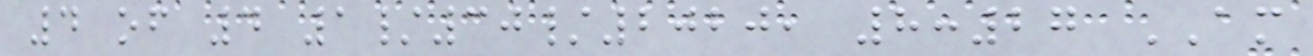4 of 4 1/30/2020, 8:27 AM
